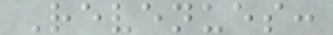Revenues:
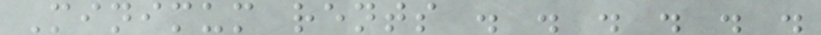Minimum rents . . . . . .
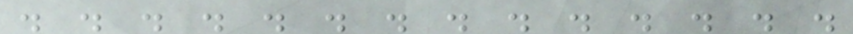. . . . . . . . . . . . . .
